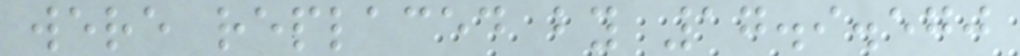were replaced by 17.9.570
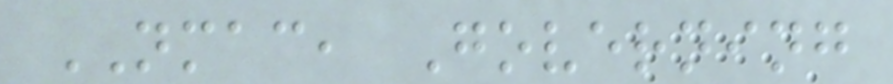NMAC, Governing
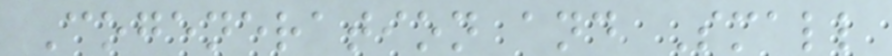Cogeneration and Small
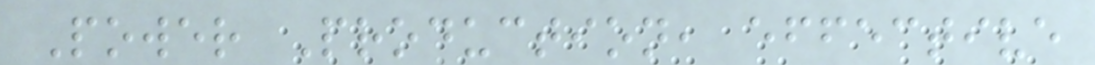Power Production, effective
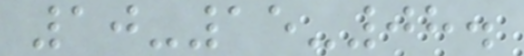10-15-08.
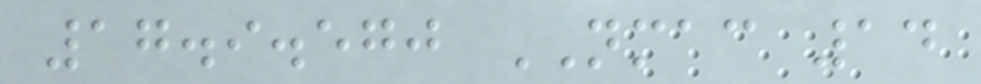17.9.570 NMAC 14
